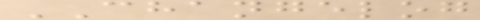CHANGELOG
